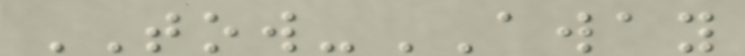TOW-AWAY
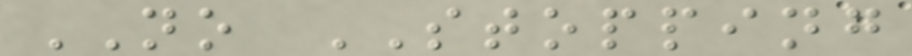NO STOPPING
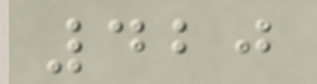420
